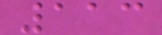113
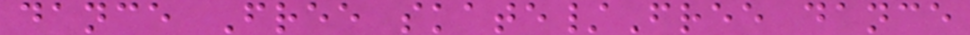dance Free skate/Free dance
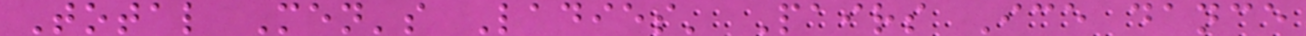Total Men's Ladies' Pairs Ice dance
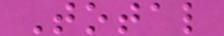Total
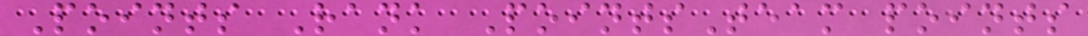Points Rank PointsTeam points
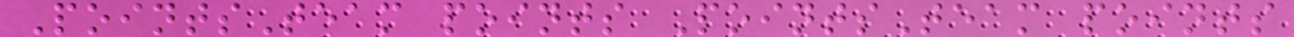PointsTeam points PointsTeam points
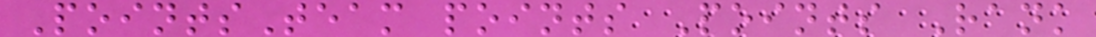PointsTeam points Points Rank
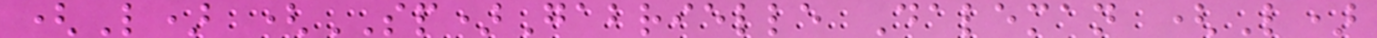(L) (SP)Gabrielle Daleman (L)
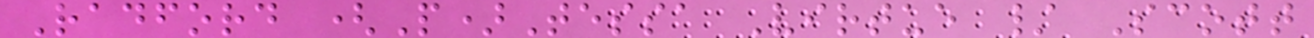Radford (P)Tessa Virtue / Scott
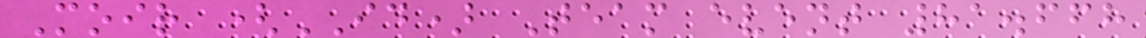Moir (ID) Team event 81.668
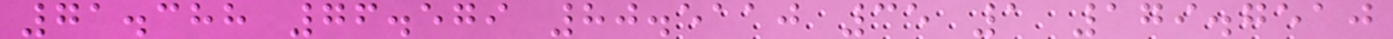71.388 76.579 80.5110 35 1 179.7510
